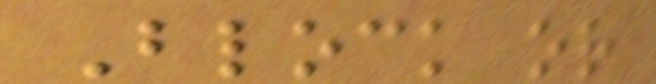Block or
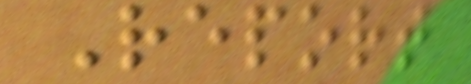Report
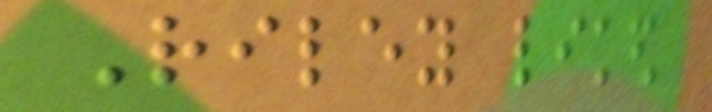Riley liked
